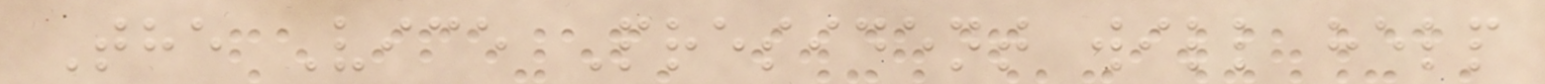The Vice President will help
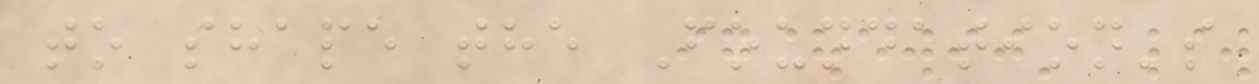to shape the Foundation's
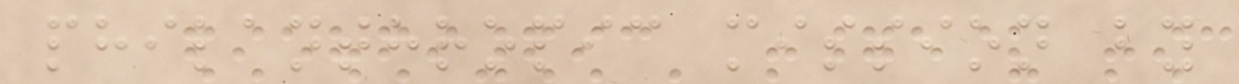philanthropic mission by
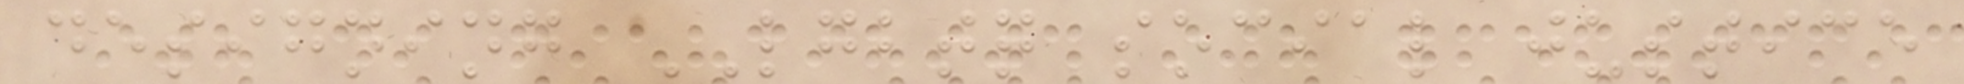designing LGBTQ social justice
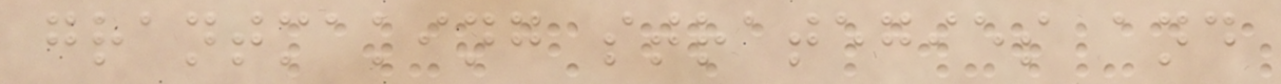grantmaking strategies and
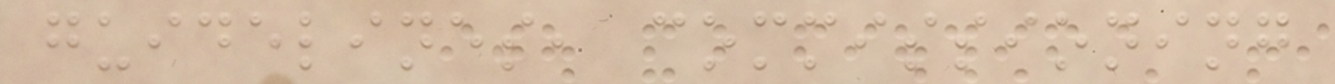guidelines, commissioning
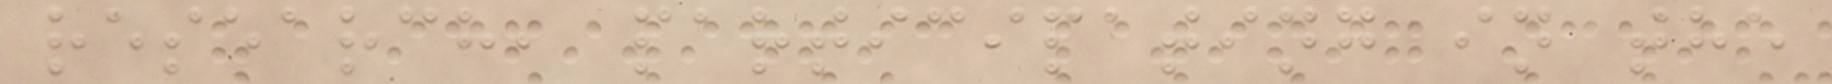research, participating in the
